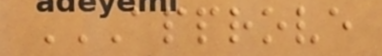APPROVE
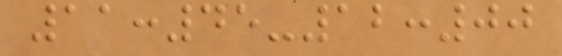11:45-12:00
